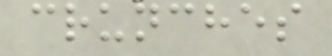crunches
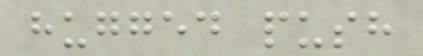hugged push
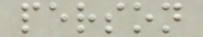person
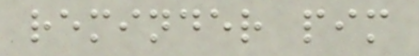reminder pim
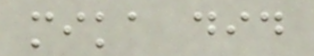mika did
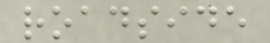roadside
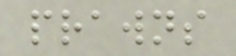prawns
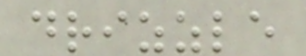drizzle
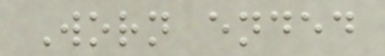Worn ended
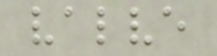valve
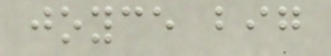joyce big
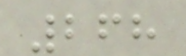268
